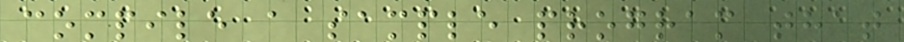compile a sample program that
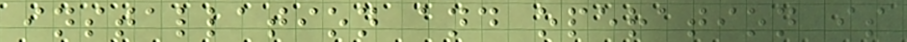installation and operation is
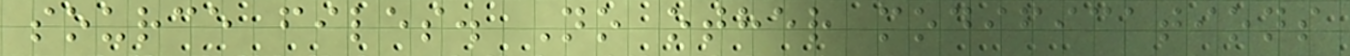source files. No other modifications
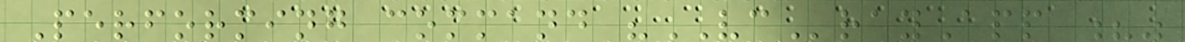Performing command "VCrayApp ?"
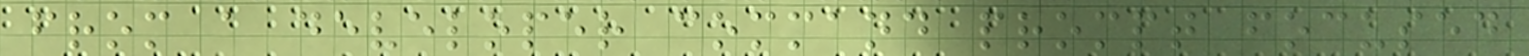from a developer command prompt focused
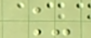_
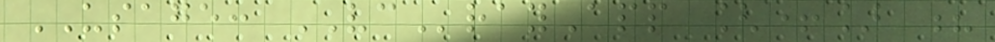USAGE: VCrayApp [+] ?
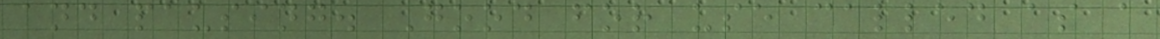and pausing. Good for use called as a
